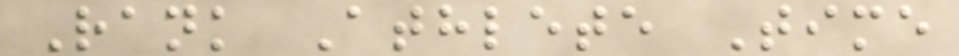Rank Athlete Time
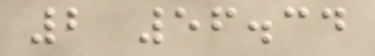2 56.34
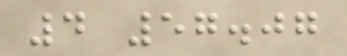4 57.07
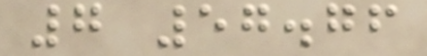7 57.76
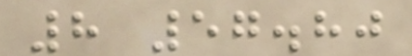8 57.80
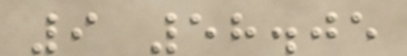9 58.05
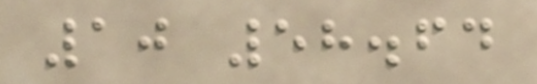10 58.64
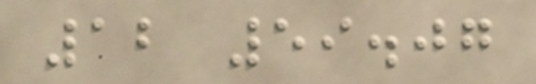12 59.07
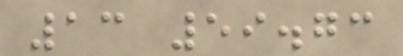13 59.73
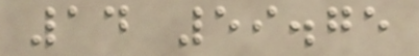14 59.75
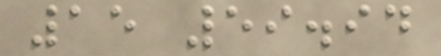15 59.94
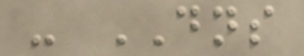- DNS
